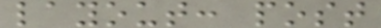layout: post
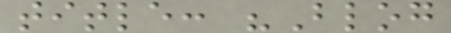title: "Blog
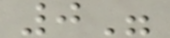0"
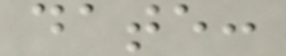date:
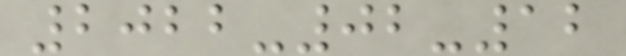2022-02-12
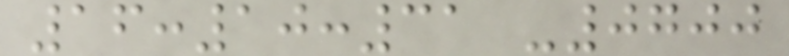16:10:31 -0700
